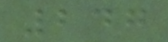247
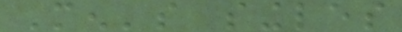Men's singles
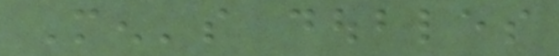Men's doubles
